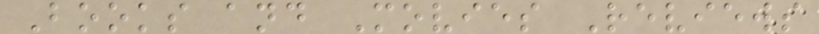Books and Movies Reviews
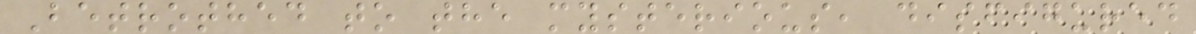Betrothed to the mysterious, disfigured
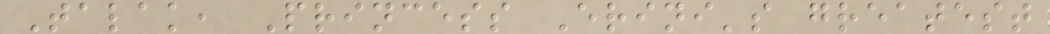Talak, Princess Erini's greatest
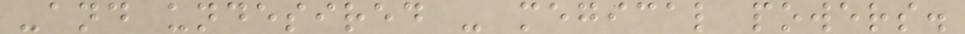-and undesired - megical powers.
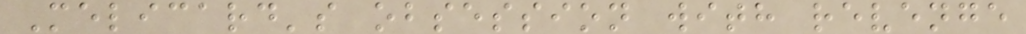Melicard's obsession with revenge
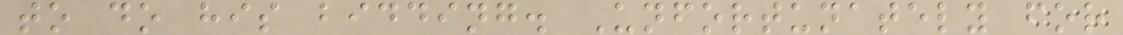to do his bidding. Unfortunately for
